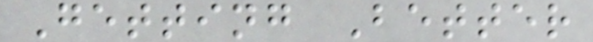Getting Better
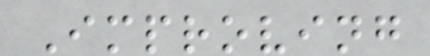Improving
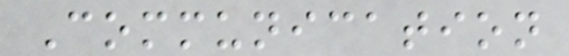Communication
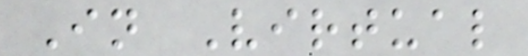In Virtual
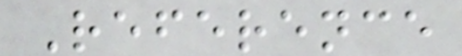Reference
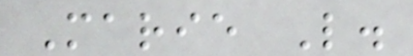Marie L.
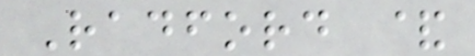Radford &
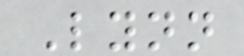Lynn
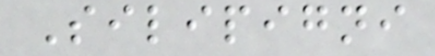Silipigni
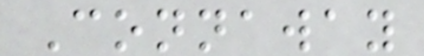Connaway
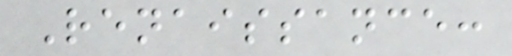Renaissance:
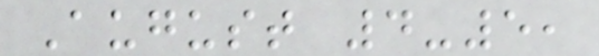August 4-5,
